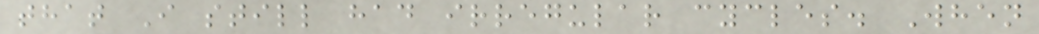that I still had irregular cycles. When
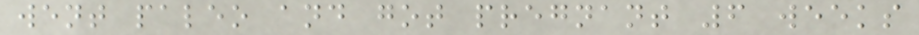went paleo and got pregnant 6 weeks
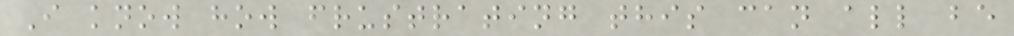I know how frustrating this can all be
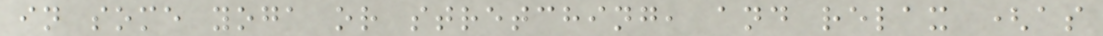in some yoga or stretching, and relax (as
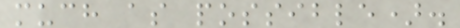much as possible).
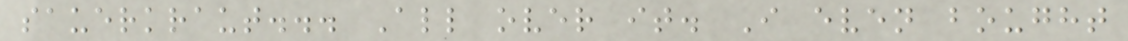sauerkraut... All over it. I even bought
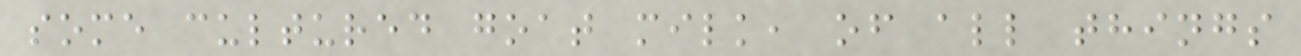some cultured goat milk, of all things
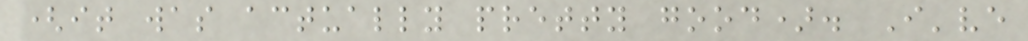(it was actually pretty good). I've
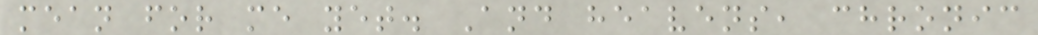mean for me yet. And heavens, chronic
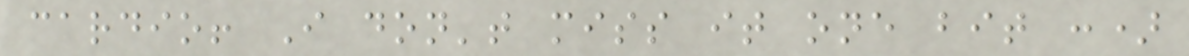cardio! I don't miss it one bit :)
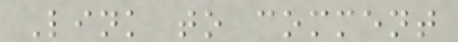Link to comment
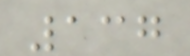137
